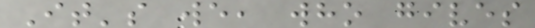It's we, who gives
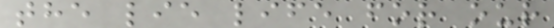the lie life for our
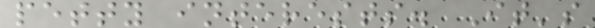petty interests. It's
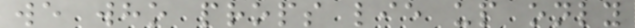we who props lie up only
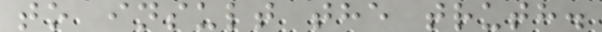to insult the truth.
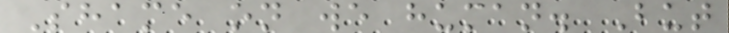Shame on we human. But
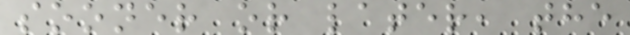sooner or later, the
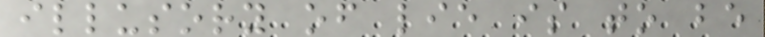illusory of lie is to be
